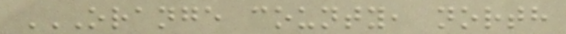ORANGE COUNTY, NORTH
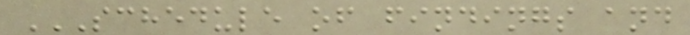SCHEDULE OF FINDINGS AND
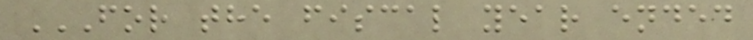FOR THE FISCAL YEAR ENDED
